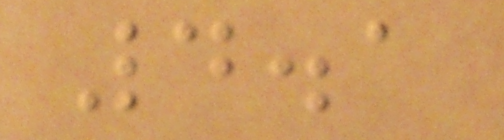4.1
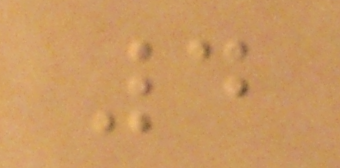4
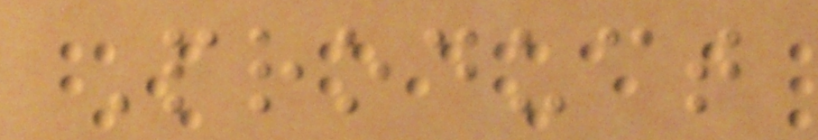Product
